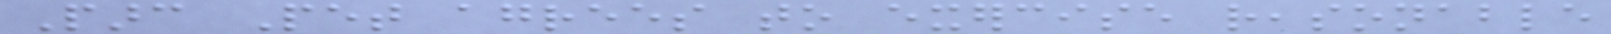Parc Pet agrees to exercise reasonable
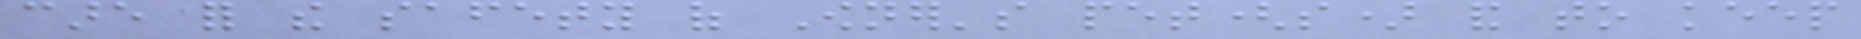care for the safety of Owner's pet(s) and to keep
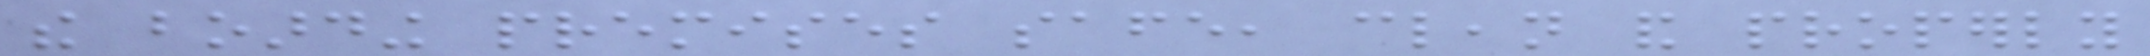the boarding premises safe, clean and properly
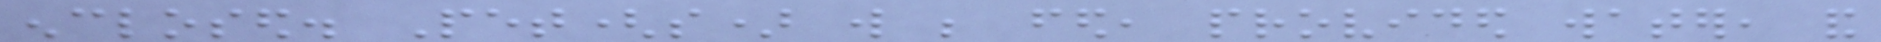enclosed. Pet(s) will be fed, provided water, and
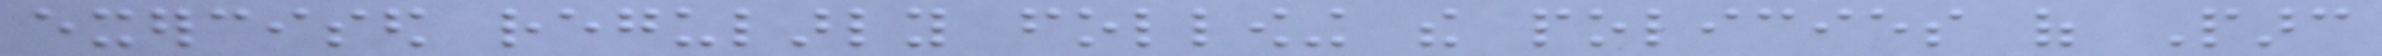exercised regularly following the policies of Parc
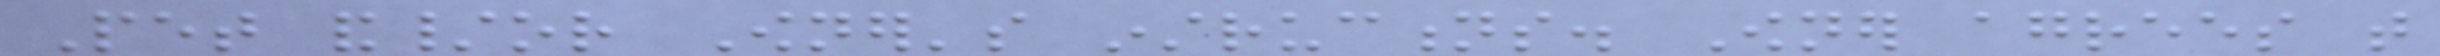Pet and/or Owner's instructions. Owner agrees that
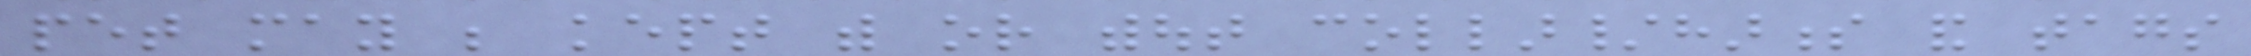pet may be kept with or without collar/harness and tags
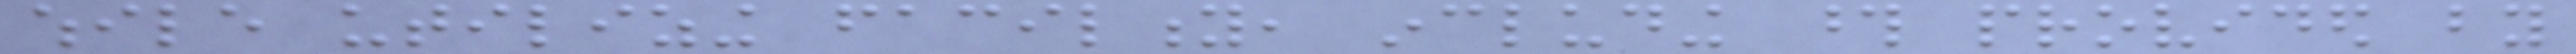while utilizing facility, including those provided by
